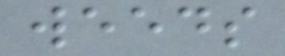weeds
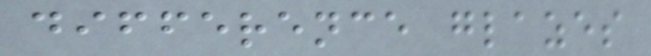difference glazes
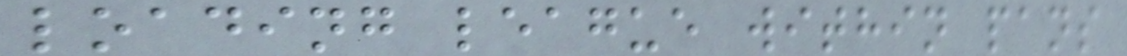loading league within pans
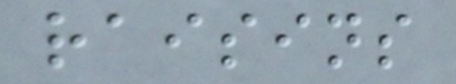raisins
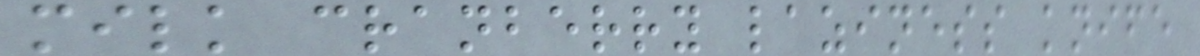milk cranberry laziness knife
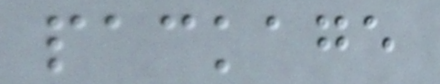package
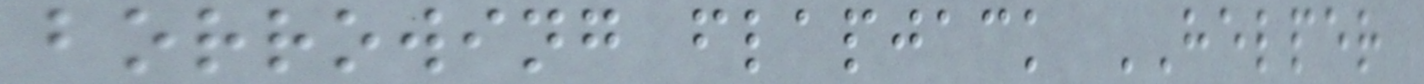borrowing flapjack HELPER
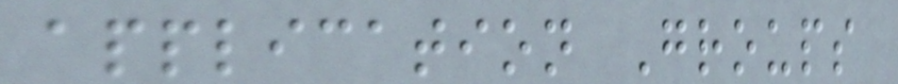application Groups
